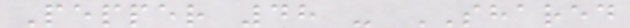Pepper 48 - SHARED
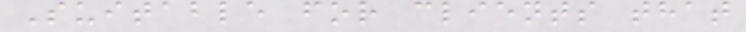Suitable for clients that
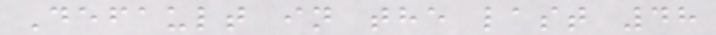Default in the last 48
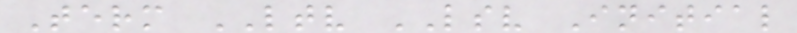Term LTV LSV Initial
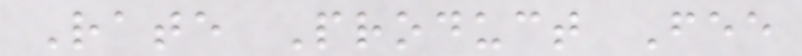Rate Product Fee
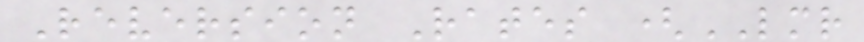Reversion Rates (LMR
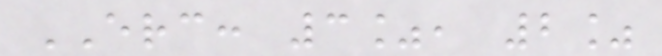ERC: 3%, 2%
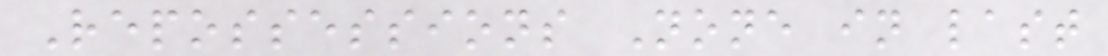Repossessions None in last
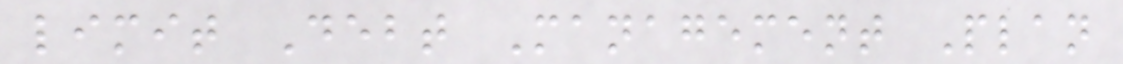limit Debt Management Plan
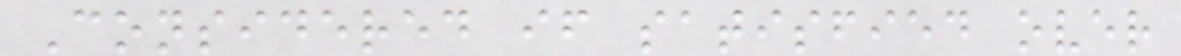Considered if satisfied over
